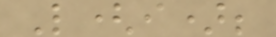L(i);
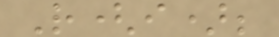R(i);
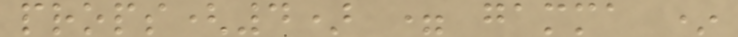props(4) = gamma *
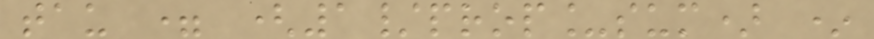tau = (1/prop_sum) *
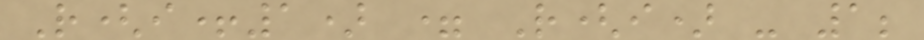R(i+1) = R(i) - 1;
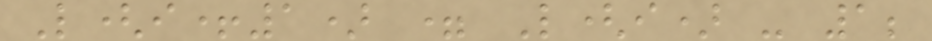L(i+1) = L(i) - 1;
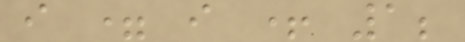i = i + 1;
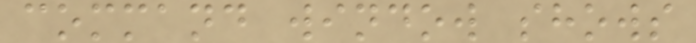command window shows
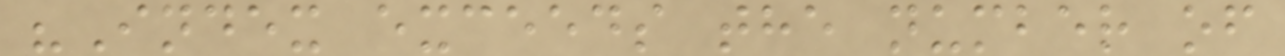"Index exceeds the number of
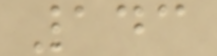143
